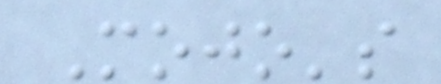Mojo's
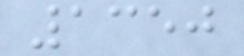1350
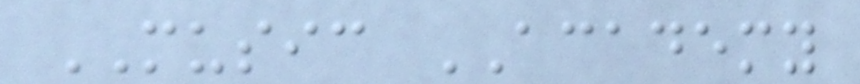MUSIC ACADEMY
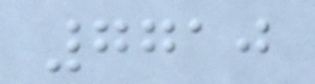7710
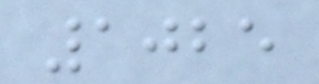1025
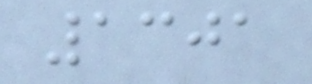1301
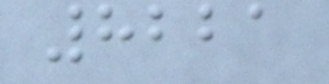8221
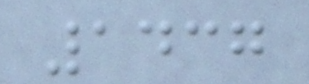1437
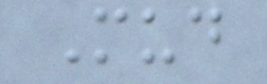Mud
